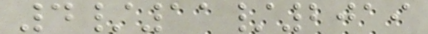4/11/2019
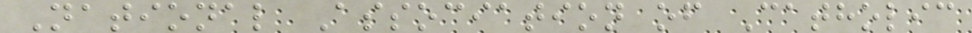National Association of Catholic
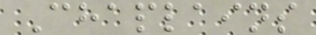Chaplains
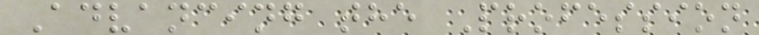Advancing the Profession
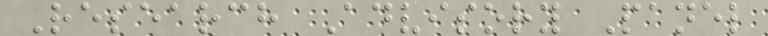Research Advisory Panel
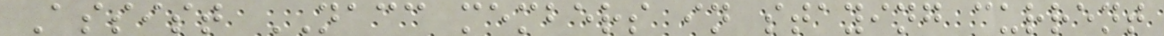Assist NACC members in staying current
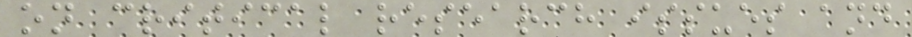on critical research issues and
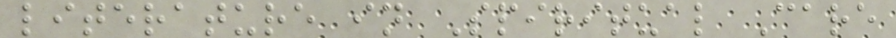literature in Spiritual Care
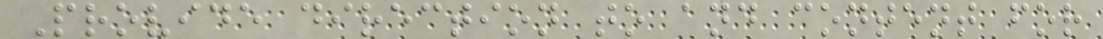Provide direction to and content for
